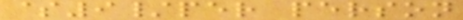$9/per person
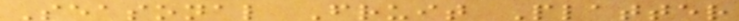Seasonal Fruit Platter
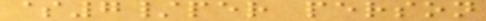$7/per person
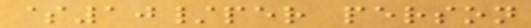$10/per person
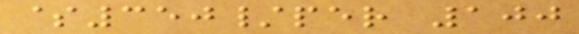$350/per 100
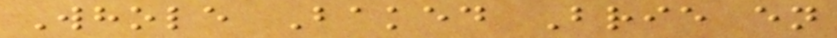Whole Baked Brie en
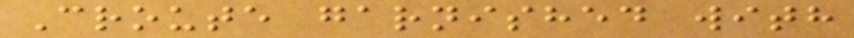Croute garnished with
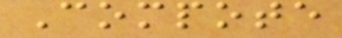Compote
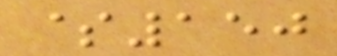$150
